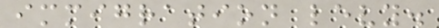immigration levy.
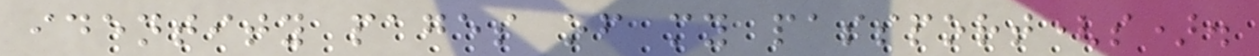identity pages of my passport(s).
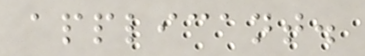applicant.
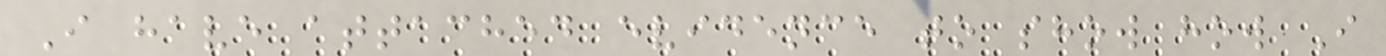I have attached evidence to show how I
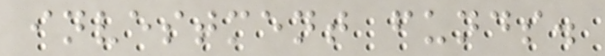investment funds.
